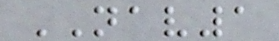NAV1
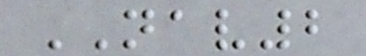NAV2
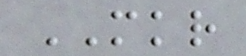MKR
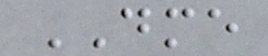DME
